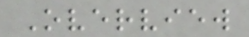Overview
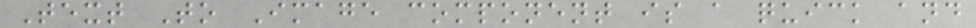Text To Image component is a quick and
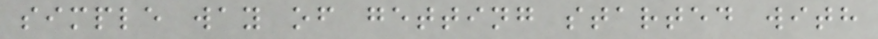simple way of getting started with
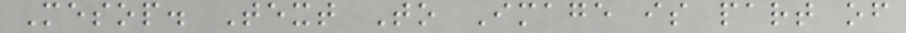Mesop. Text To Image is part of
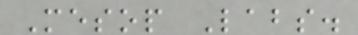Mesop Labs.
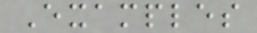Examples
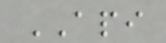API
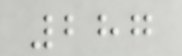287
